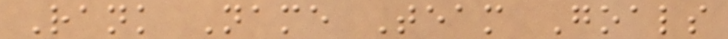Rank Name Team Goals
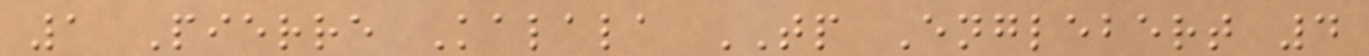1 Pierre Kalala TP Englebert 4
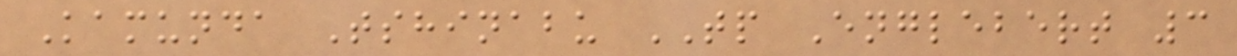Kamunda Tshinabu TP Englebert 3
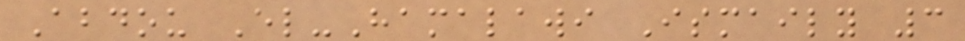Abdou El-Hamalawi Ismaily 3
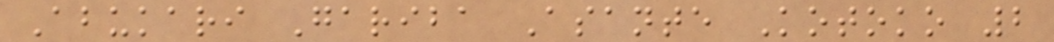Abukari Gariba Asante Kotoko 2
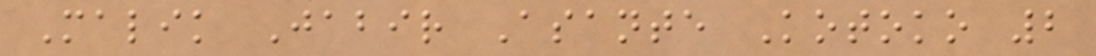Malik Jabir Asante Kotoko 2
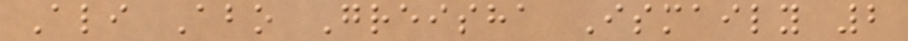Ali Abo Greisha Ismaily 2
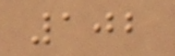102
